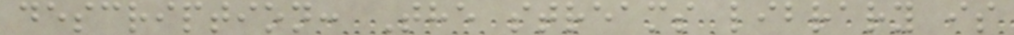description: The streams library is
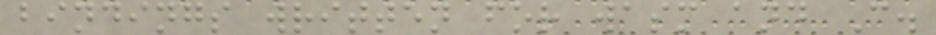bindings written for wasm and C.
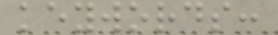keywords:
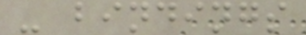- bindings
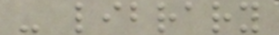- library
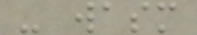- wasm
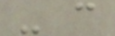- c
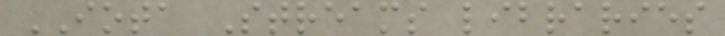IOTA Streams libraries
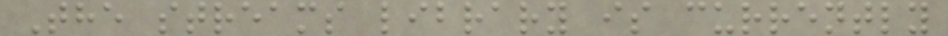The streams library is currently
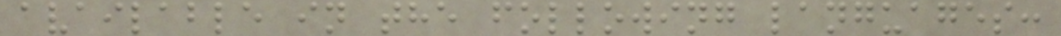available in the following languages:
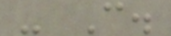- C.
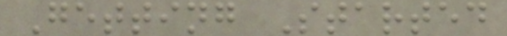Getting Started
